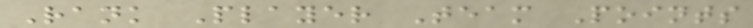Rank Player Team Points
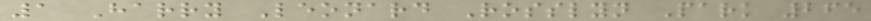1 Harry Leonard Rosslyn Park 265
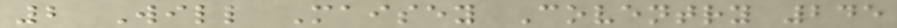2 Will Maisey Coventry 245
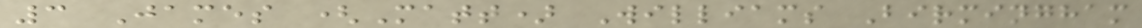3 James (Matt) Williams Birmingham
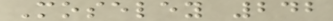Moseley 242
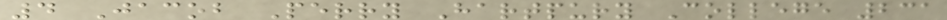4 Jacob Perry Hartpury College 231
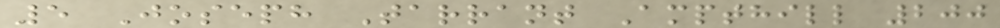5 Joseph Tarrant Ampthill 200
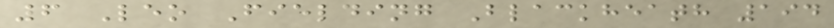6 Leo Fielding Blackheath 194
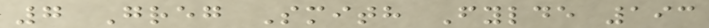7 Greg Smith Fylde 193
